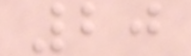20
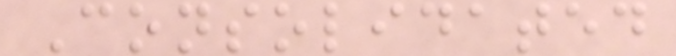Consolidated
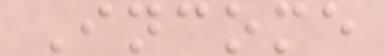Income
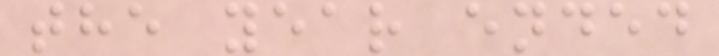the year ended
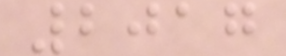2017
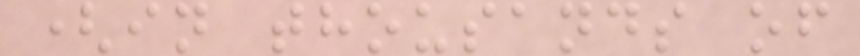(in thousands of
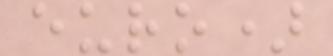euro)
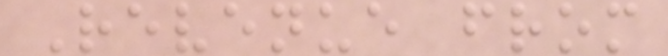Revenue from
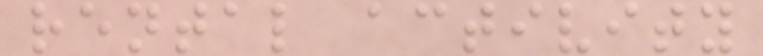rental activity
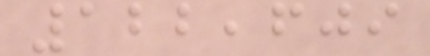122,609
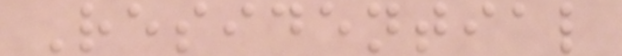Residential
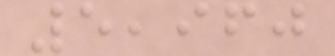5,960
